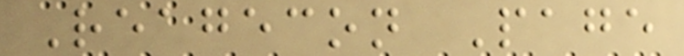Reagecon Page
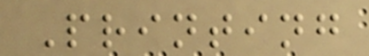Printing
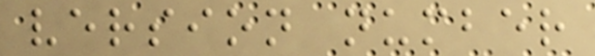version number
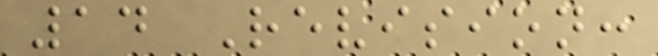14 Revision:
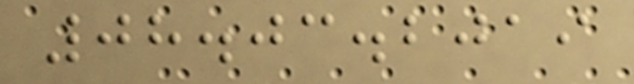08.03.2019
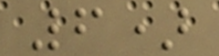6)
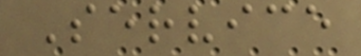Service
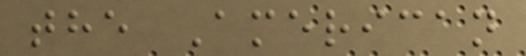the American
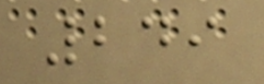249
